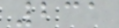231
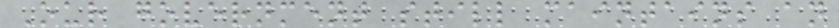Our government still maintains an
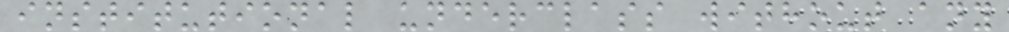institutional underclass without any
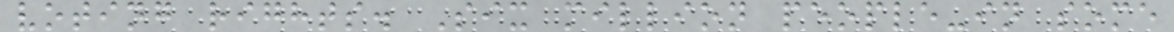voting rights. Six million people-in some
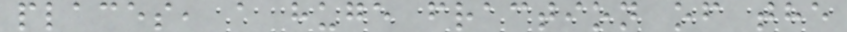places, a huge fraction of the
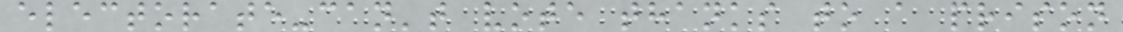electorate-can't vote thanks to a prison
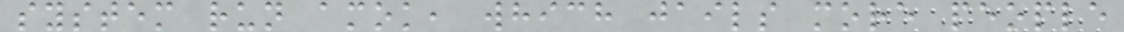system run amok, which jails more people
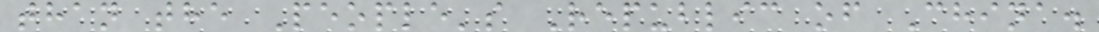than the People's Republic of China.
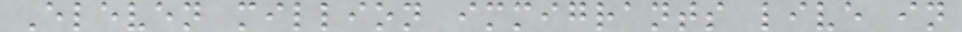Eleven million immigrants live in
